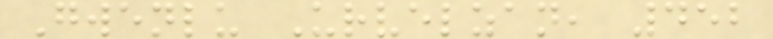Gwenlu Urvelzan, 452
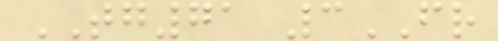TG71 3FR
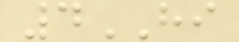4HI
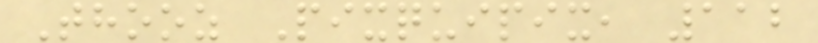Thooz Pixquipix, 112
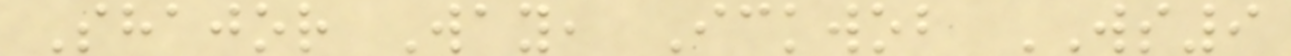Shajor Way, Ickwob WS9
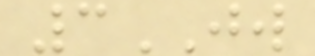3JW
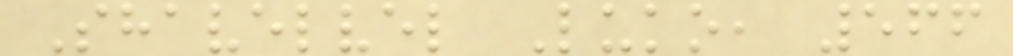Shavelvel Luko, 566
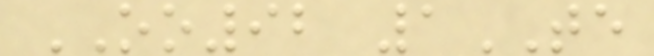OO92 1TE
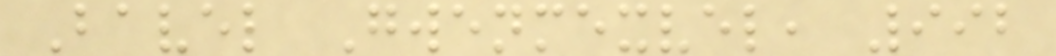Bavel Gwenmexvel, 992
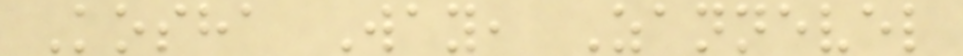Kosha Way, Zannevel
